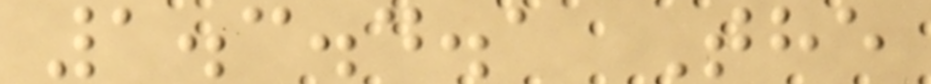1.3.4.1 The
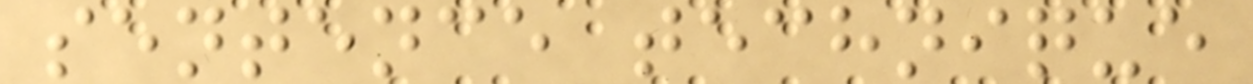sentence technique
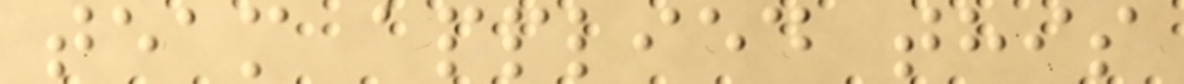team applied this
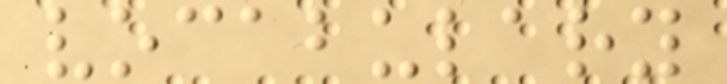vocabulary
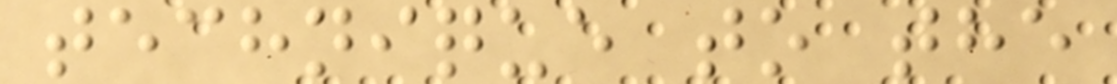technique to the
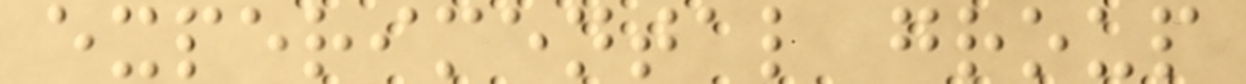experimental group
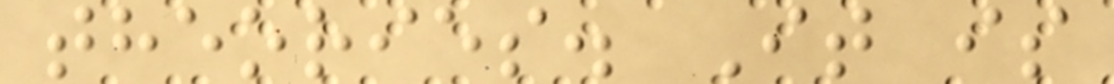theories. It is
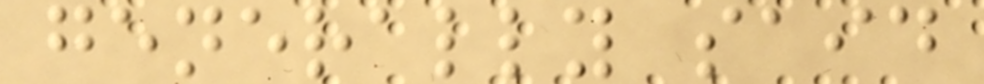generally said
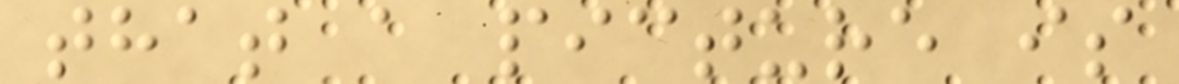that a picture is
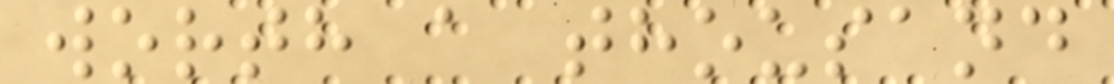worth a thousand
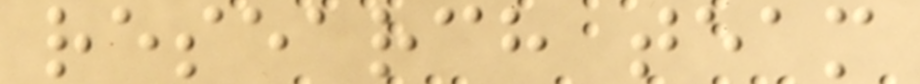research team
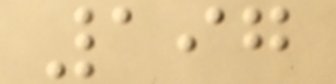197
